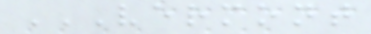VERMONT
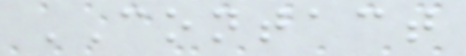CONTACT
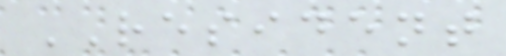RESIDENT
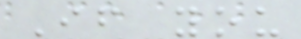If you
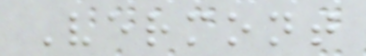Vermont
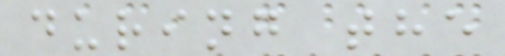during the
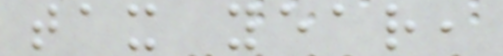tax year,
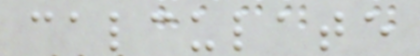calculate
